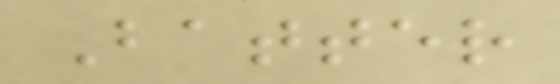Batter
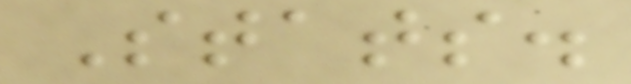Stats.
